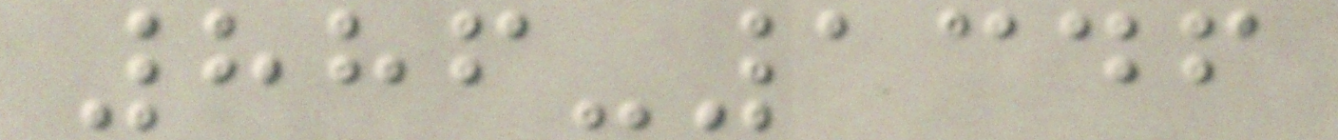886-1346
